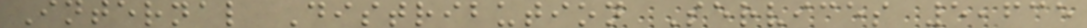Internal Distribution Services 5,635
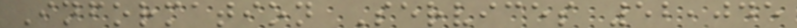Information Services 52,045
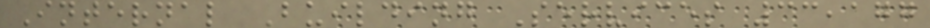Internal Building Services 33,177
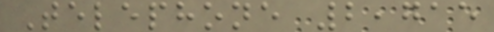Telephone 2,715
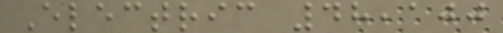Electric 48,100
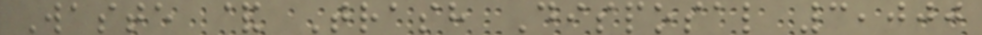Waste & Trash Disposal 3,000
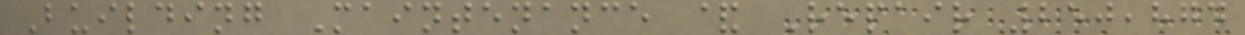Building Maintenance & Repair 250,874
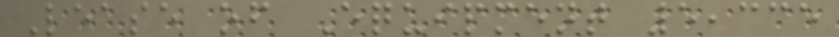Lease of Equipment 5,335
